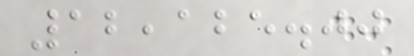12,125.00
